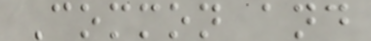Common and
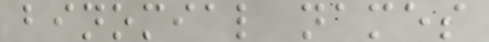binomial names
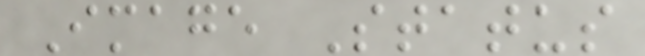Image Status
